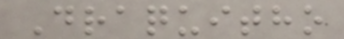Draquitho
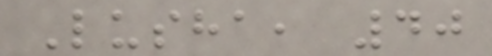Lusha, 40
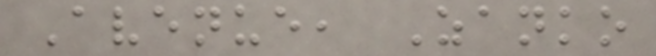Avenue, Zanko
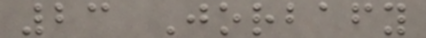23 Jorbafy
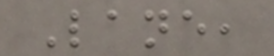Lane,
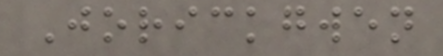Jorickgwen
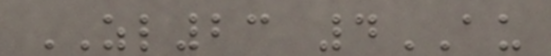ZL23 4AU
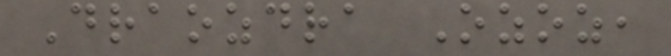Draozdra Ozoz,
